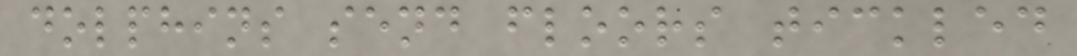dolphins send floors tickled
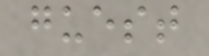guest
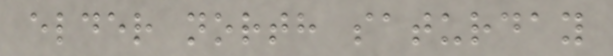elder north saturday
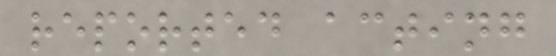reported acting
